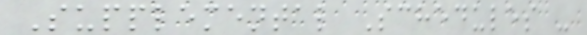Supplemental Schedules -
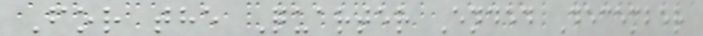For the Quarter Ended December
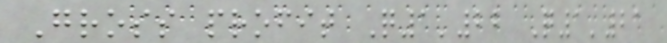Gross profit Q1'22 Q1'21
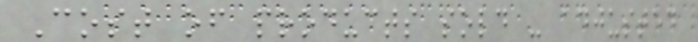Cost of products sold - adjusted
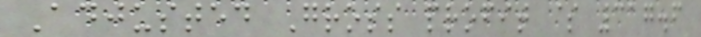Adjusted Gross profit $ 317.6
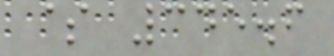$ 345.6
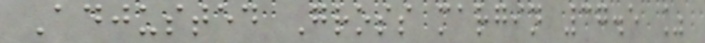Adjusted Gross margin 37.5 %
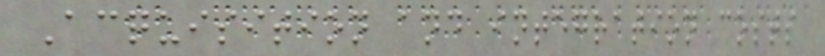Acquisition and integration costs
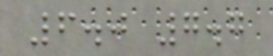6.0 7.7
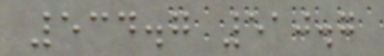534.7 510.7
